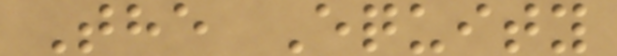The Equity
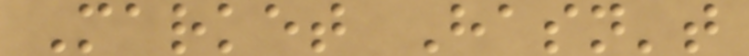Market Hasn't
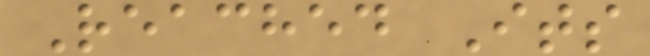Reached Its
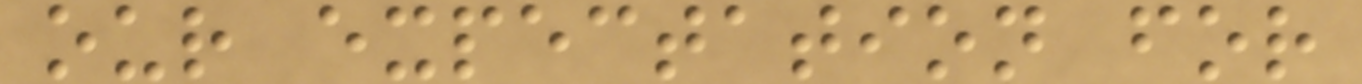our expectation for
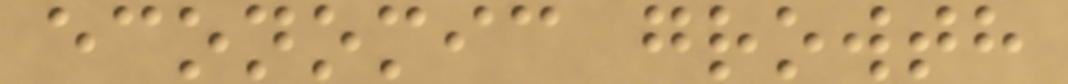economic growth
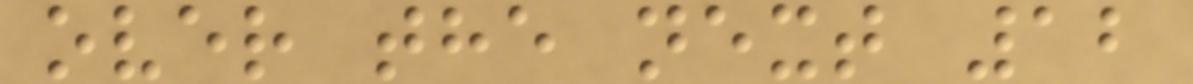over the next 12
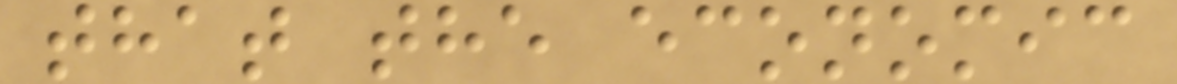that the economic
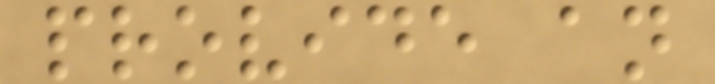provide an
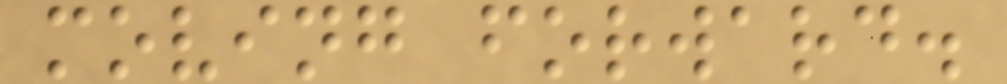moving forward.
